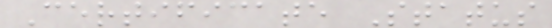Certificate Status
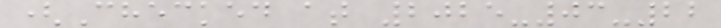(Checked at 2025-03-22
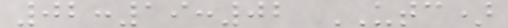02:19:02 UTC)
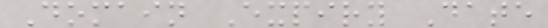Domain Expiry Date
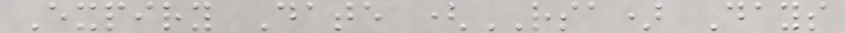Expiry Date (RSA) Days
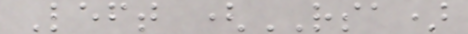Left (RSA)
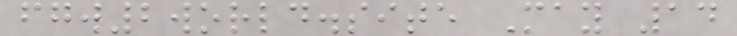fgw2world.site May 14
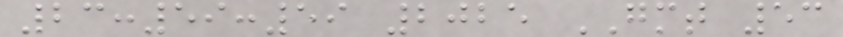23:59:59 2025 GMT 53
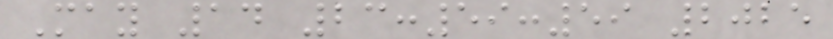May 14 23:59:59 2025
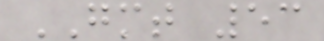GMT 53
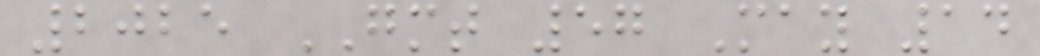2025 GMT 57 May 14
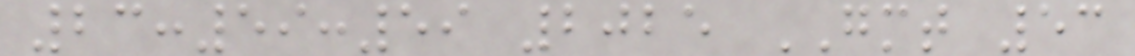23:59:59 2025 GMT 53
